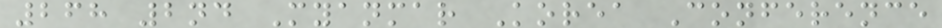268 2nd Myanmar Korea Conference
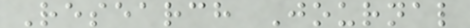Research Journal
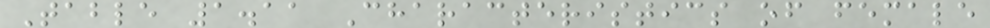Table 1.11 Characteristics of female
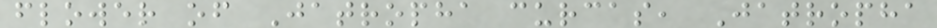flower of Jatropha curcas, Jatropha
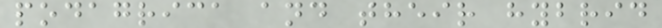podagrica and their hybrid
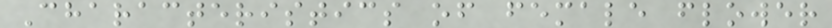Characteristics of female flower
